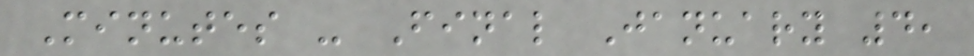Minutes - Final January 4,
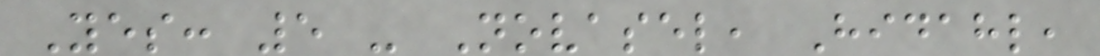Yes: 5 - Novasel, Hidahl,
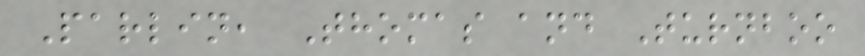Parlin, Thomas and Turnboo
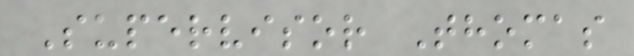Supervisor Thomas
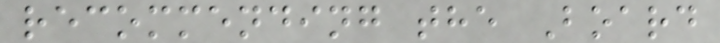recommending the Board
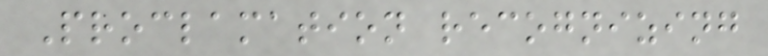Proclamation recognizing
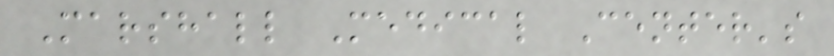Marshall Medical Center's
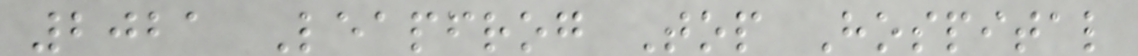2021 Leapfrog Top Hospital
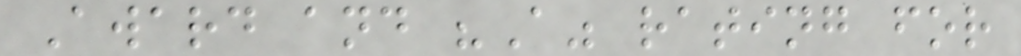Award and "A" rating for
